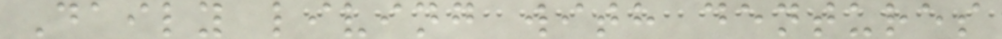Daily living with dentures
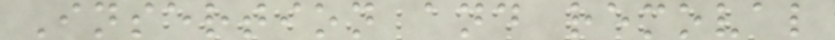Insertion and removal
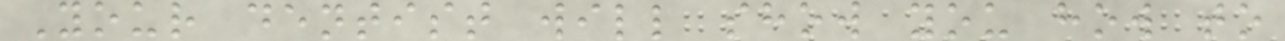Your dentist will show you how to
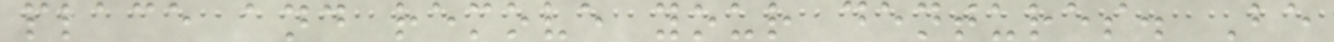place and remove your dentures. Be
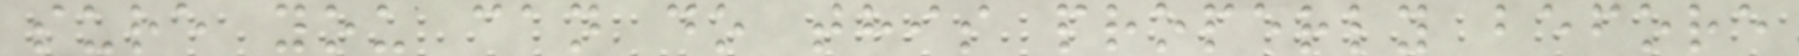sure you can do this properly before
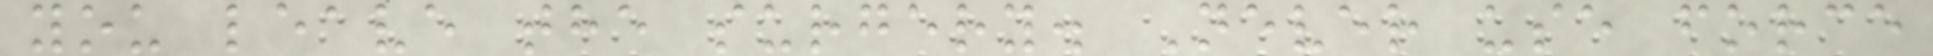you leave the surgery. Never use force
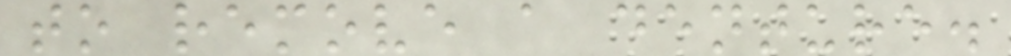to remove a denture.
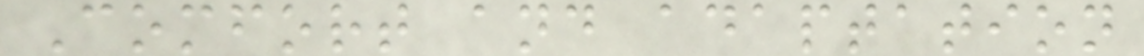Comfort and adaptation
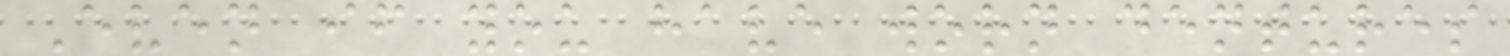Even if you have worn dentures
